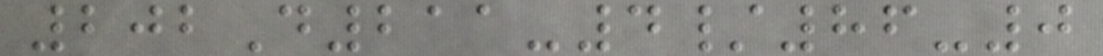202D211-4/86-0
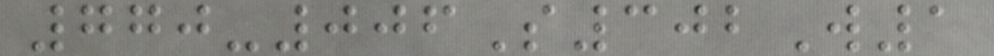770-006S302W1
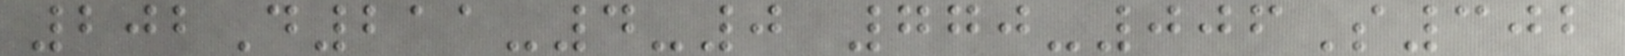202D211-4-0 770-006S302
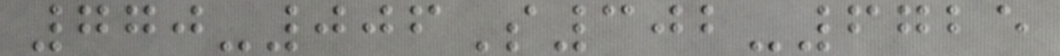770-006S302-6725
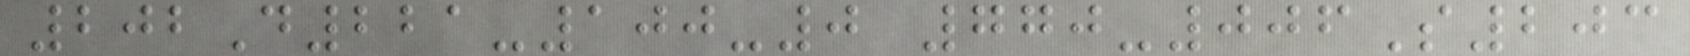202D221-100-0 770-006S203
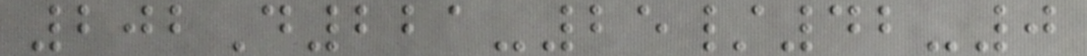202D221-25/42-0
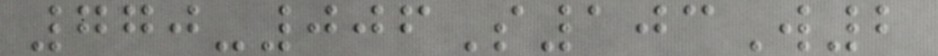770-006S103W2
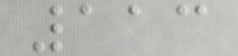113
